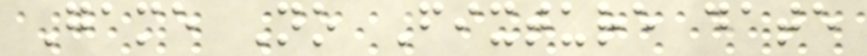Game No Fixture date
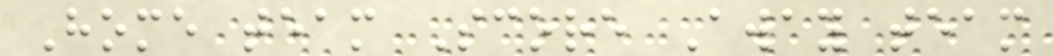Home team Score Away team
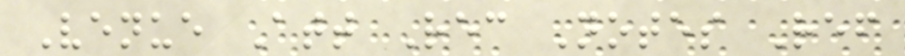Venue Att Rec Notes Ref
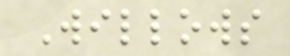Willows
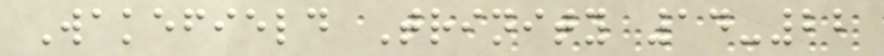Wakefield Trinity 14-22
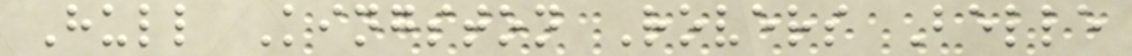Hull Kingston Rovers Belle
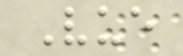Vue
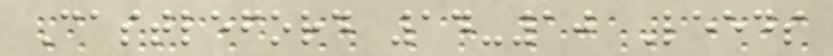Castleford 14-10 Leeds
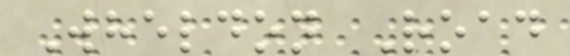Wheldon Road
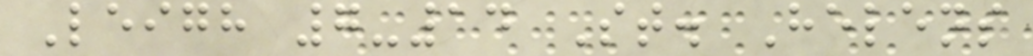Leigh 7-14 St. Helens
